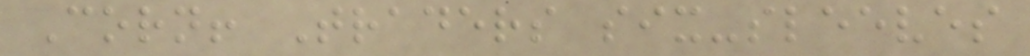Corn! Traders six-sleeves
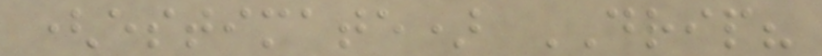(estimate) DRIP?
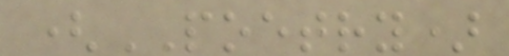(POETRY)
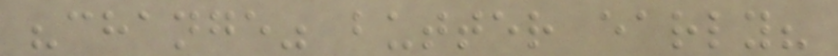"change" butter early?
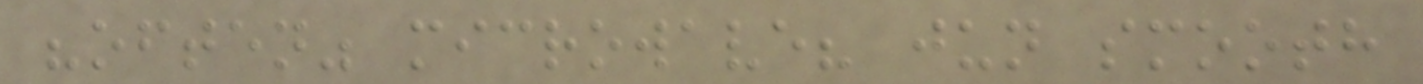"often" microwave? jun smooth
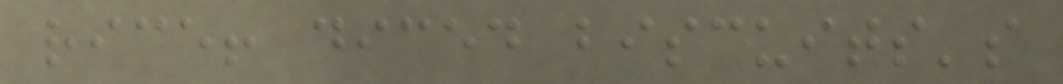rice! diced biscuits's
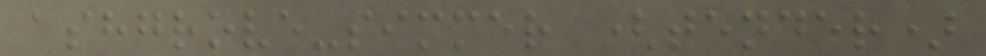ashgrove-simmer (tender)
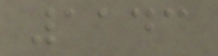1143
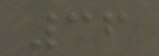36
